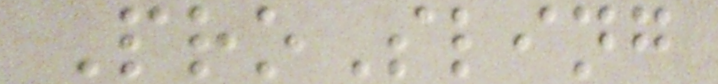ProSling
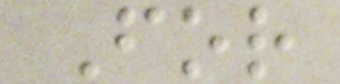For
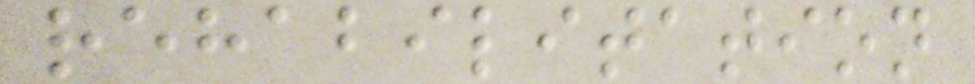rehabilitation
